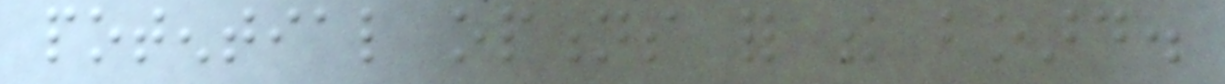potential options for the board.
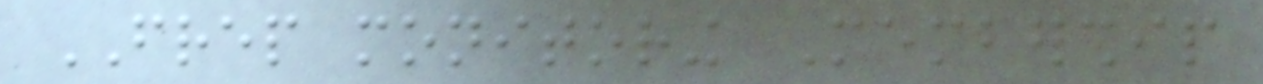FREP monitoring Membership
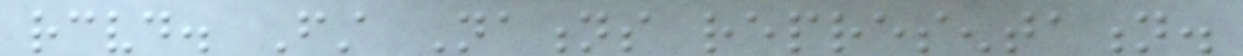received. First Nations representation.
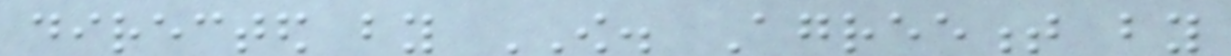directed by OW. Agreement by
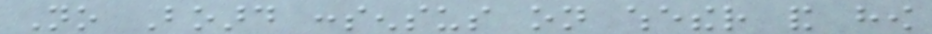No Board consensus on whether and how
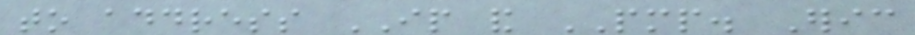to address IP and PMP. Eric
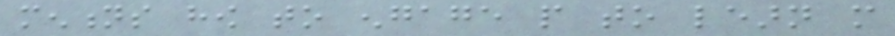mentions how to engage people to learn more
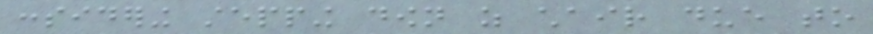considering stepping down as chair due to
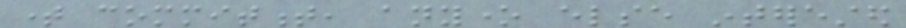time commitment, anyone else interested
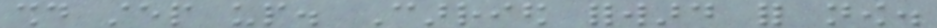should step up. Carried forward for now.
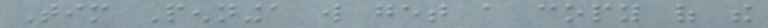Tim Penninga will get a copy of the
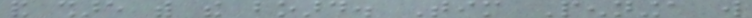and share with the board. Tim Penninga will
